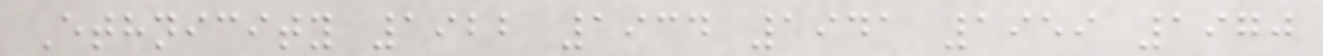Ethnicity 1922 1934 1941 1959 1970
